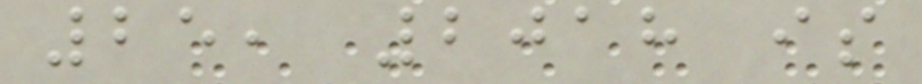25, 2018 is
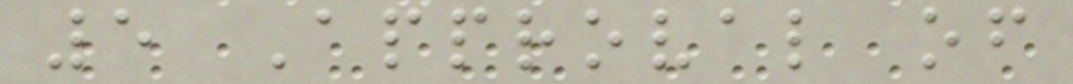5 Approval of
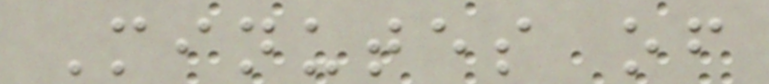Minutes of
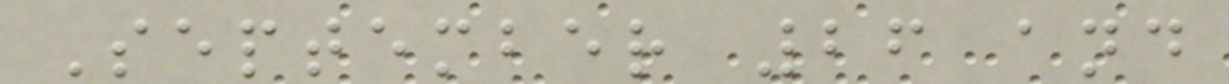September 26 and
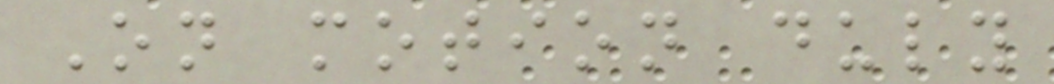On motion duly
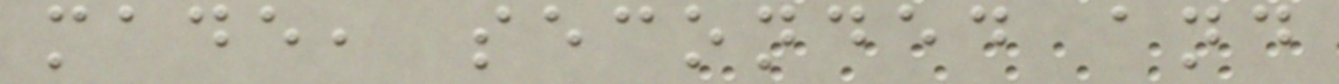made, seconded and
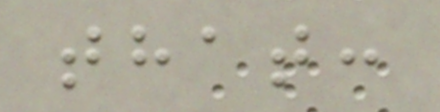that:
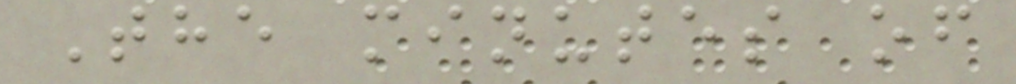The minutes of
